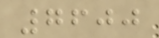7600
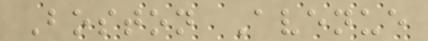Boston Avenue
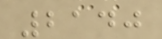2140
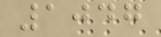1047
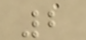2
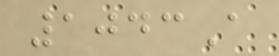1043A
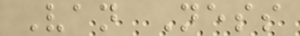Van Ness
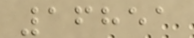16851
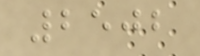2502
